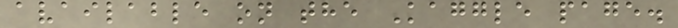available on the Kaggle page.
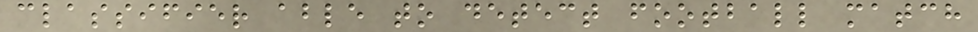classifier able to detect football match
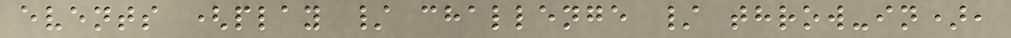events (play / challenge / throw-in),
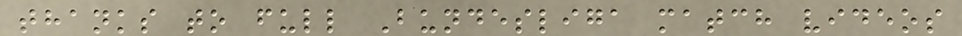thanks to full Bundesliga match videos
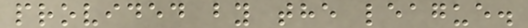provided by the league.
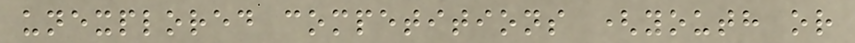unexplored competitions (youth or
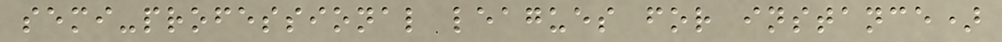semi-professional leagues for instance)
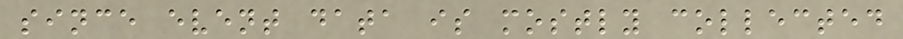since event data is mostly collected
